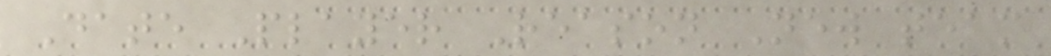Date Player Reason New team
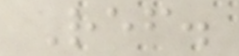Ref.
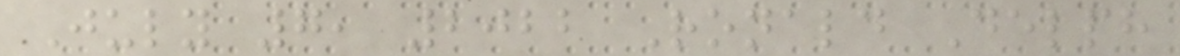July 7, 2022 Ronald Delph
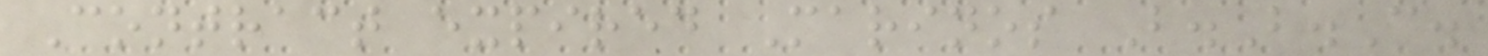Contract expired Marinos B.B.C.
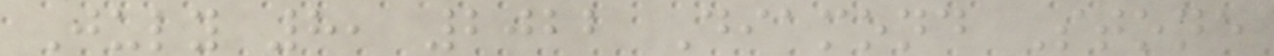July 8, 2022 Diamond Stone
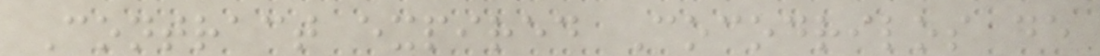Contract expired Cocodrilos de
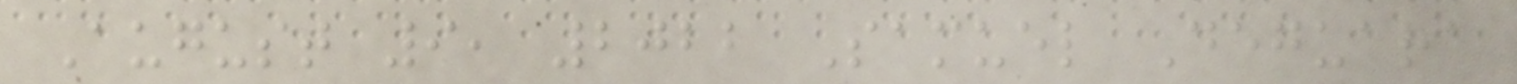August 9, 2022 Samuel Deguara
